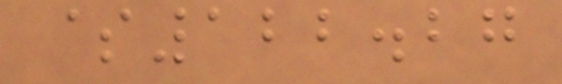$122.27
